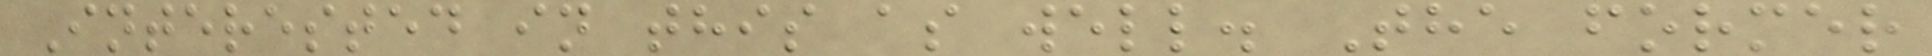Interested in this as well. The former
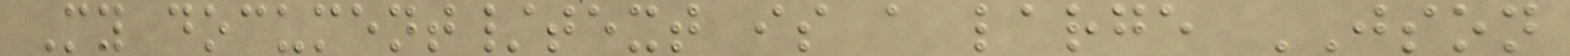My document/text is a large JSON
